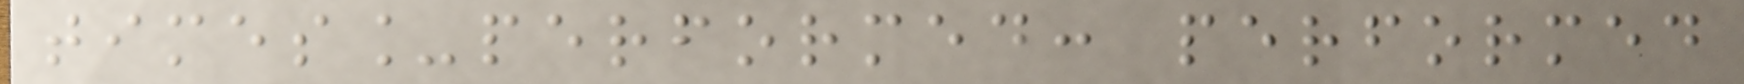times_performed: performed
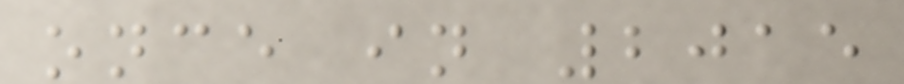once in 2015
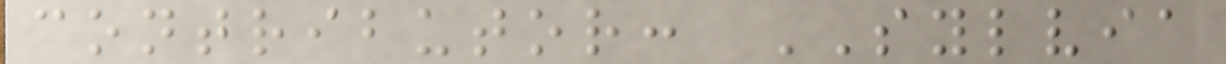contributor: SYLVIA
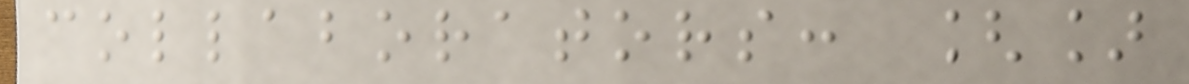collaborators: []
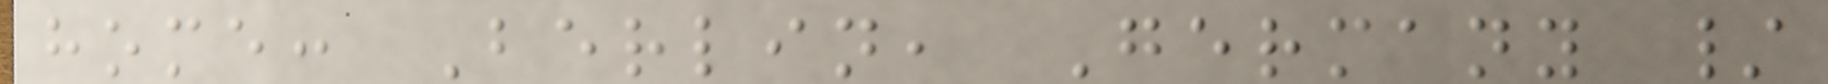home: Berlin, Germany /
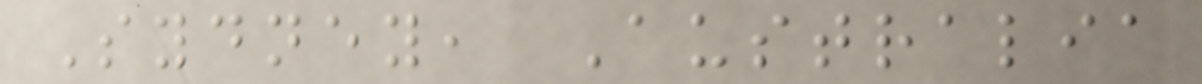Sydney, Australia
